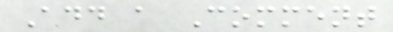Add a Comment
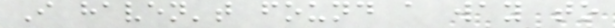I haven't found a way to
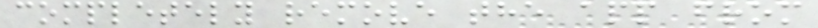completely remove the app from
